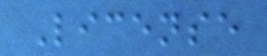License
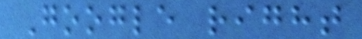Google right
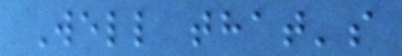Well that's
